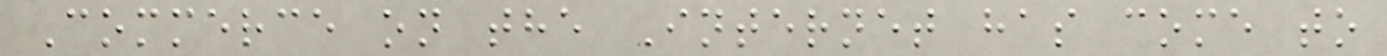Commerce on the Internet has come to
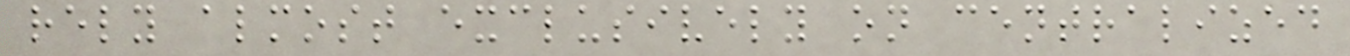rely almost exclusively on centralized
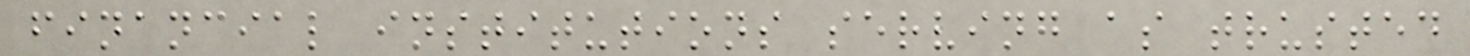financial institutions serving as trusted
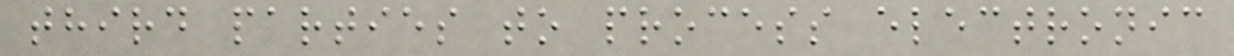third parties to process electronic
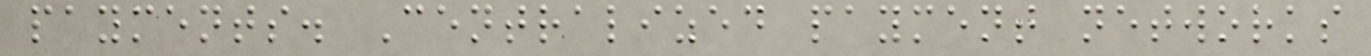payments. Centralized payment networks
